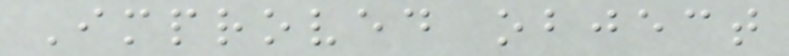Improved object
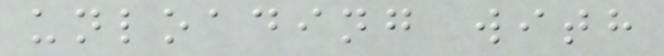unloading with
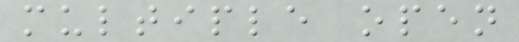multiple open
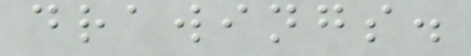drawings.
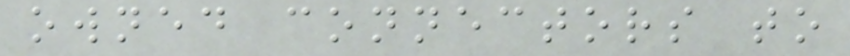owned connectors to
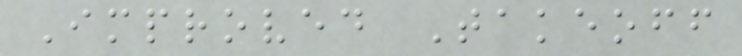Improved Takeoff
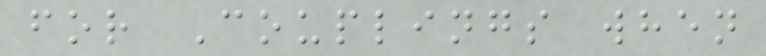for Couplings when
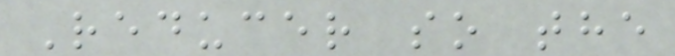Reducer so the
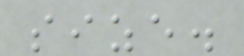size.
